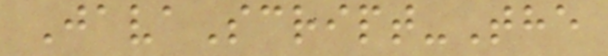JavaScript-The
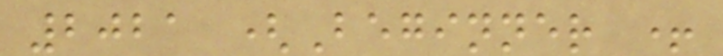2021 (Beginner +
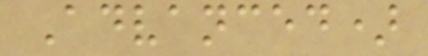Advanced)
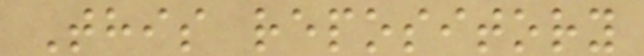This repository
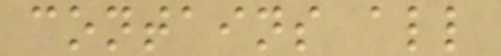contains all
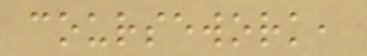coursework,
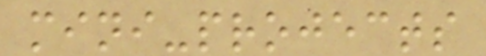mini-projects
